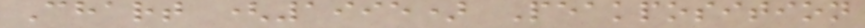Chart (1995) Peakposition
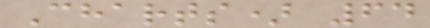Charts) 64
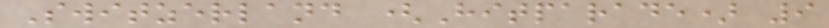Switzerland (Hitparade) 9
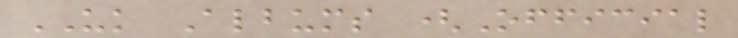UK Albums (Official
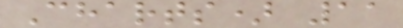Charts) 11
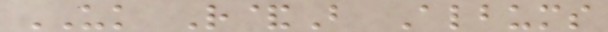UK R&B Albums
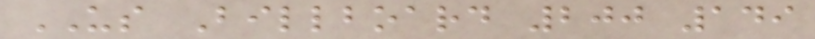US Billboard 200 149
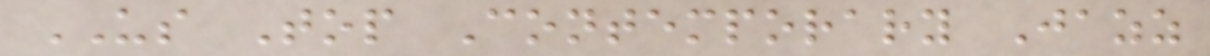US Top Contemporary Jazz
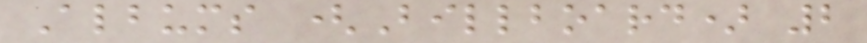Albums (Billboard) 2
